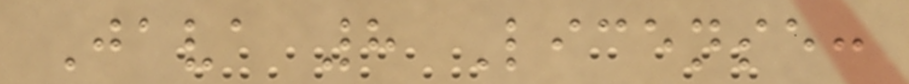Java 8 License:
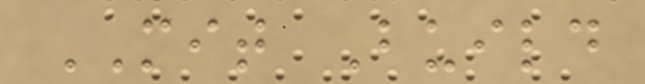MIT Build
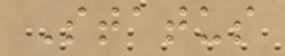Status
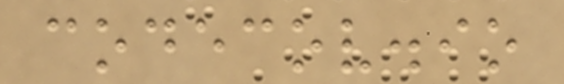codecov.io
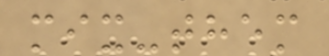mix-them
